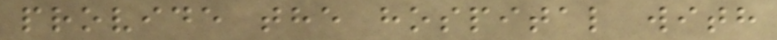provide the hospital with
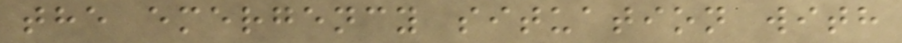the emergency situation with
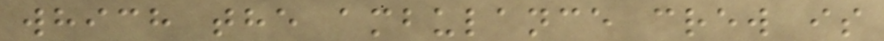which the ambulance crew is
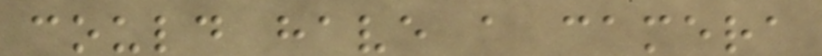could have a camera
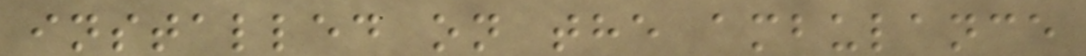installed on the ambulance
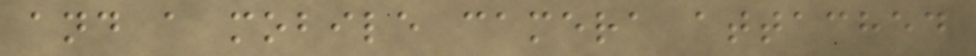and a mobile camera attached
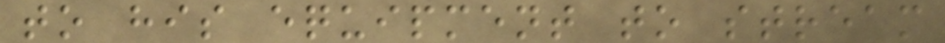to his equipment to stream
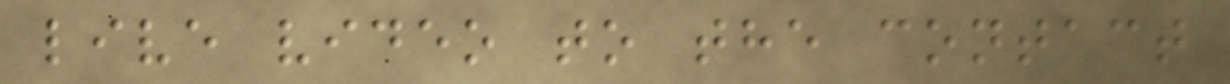live video to the contact
